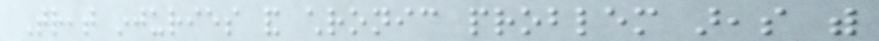Treat injuries and chronic problem areas with
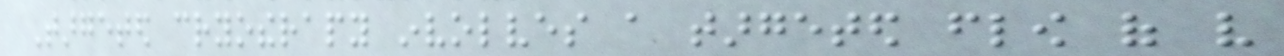Targeted cryotherapy involves a targeted flow of very
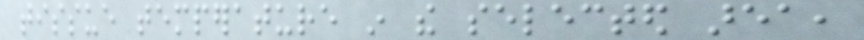tissue temperature in the selected area,
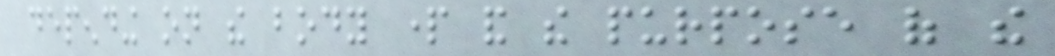depending on the body part and the purpose of the
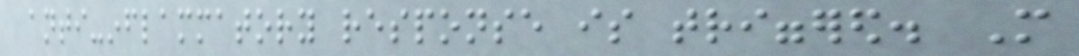anti-inflammatory response is triggered. More
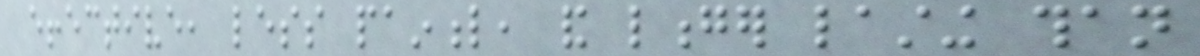effective, less painful, and longer lasting than
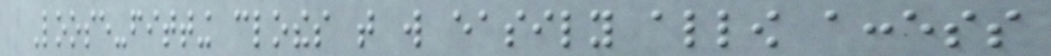Loose-fitting clothes that will easily allow access
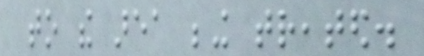to the area being treated.
